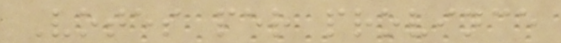Votes per province
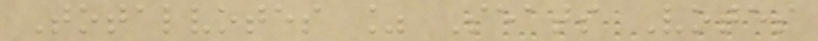Totalvotes % Seats Votes
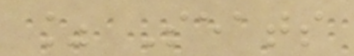% Seats
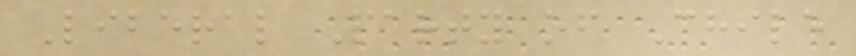Liberal Party of Chile
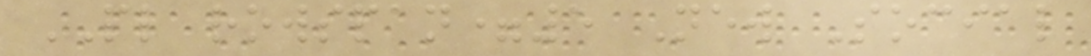PL rowspan=5 New Social
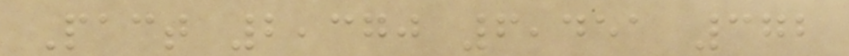Pact 2,370 6,451 372
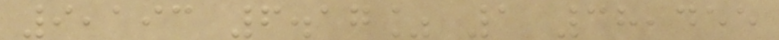9,193 6.17% 1 38,455
